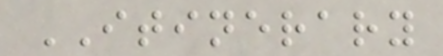ITINERARY
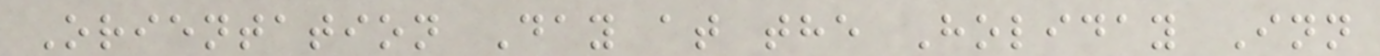Orientation Day at the Holiday Inn
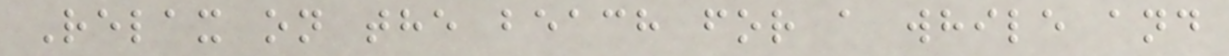Relax on the beach for a while and
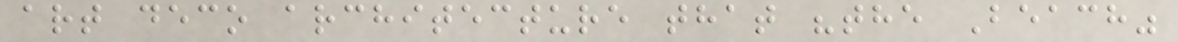art deco architecture that "the Beach"
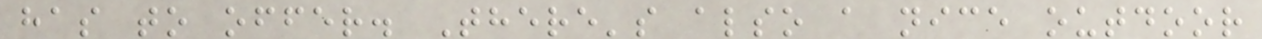has to offer. There's also a nice outdoor
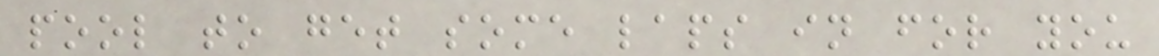pool to get some laps in for you
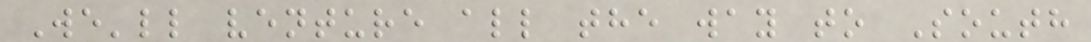We'll venture all the way to South
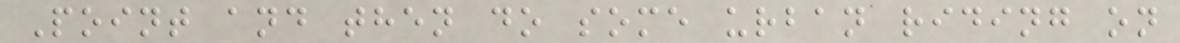Point and then do some urban riding on
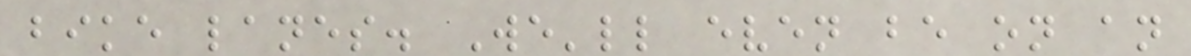bike lanes. We'll even be on an
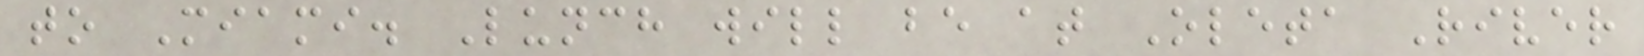to Miami. Lunch will be at Oleta River
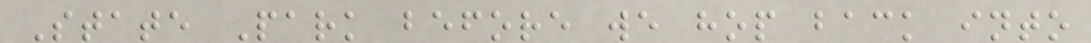State Park before we hop back into
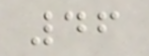46
